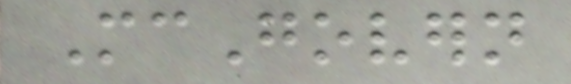McGovern
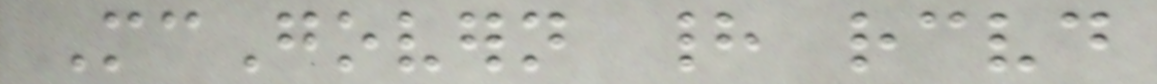McGovern had received
